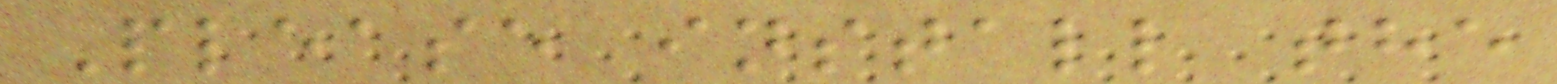Please install the
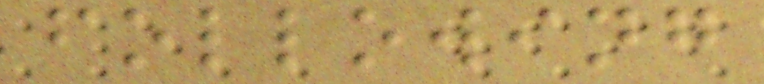following
